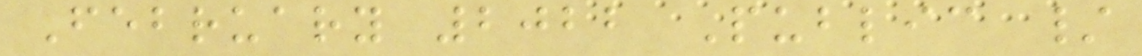February 2022 Public /
